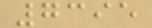7395
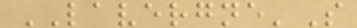LAVERGNE'S
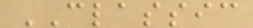CLASSIC
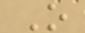O
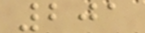201
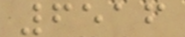6516
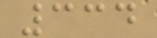334
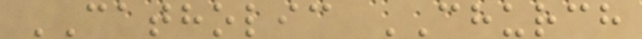CATHOLIC CHURCH
